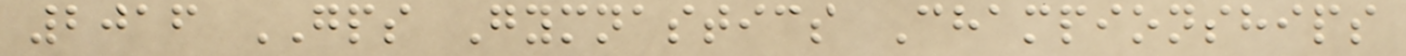2016 GPS Gymnastics Championships
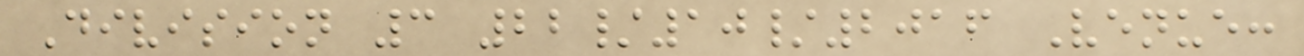Division 3 22/10/2016 Venue:
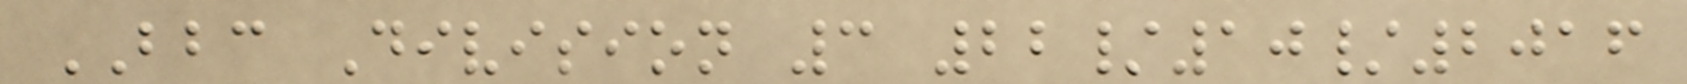BBC Division 3 22/10/2016
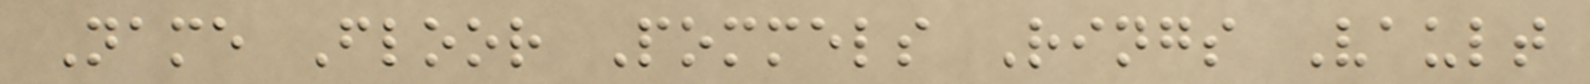Name Floor Pommels Rings Vault
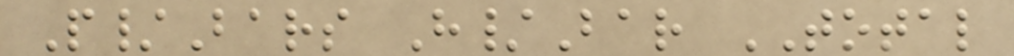P/Bars H/Bar TOTAL
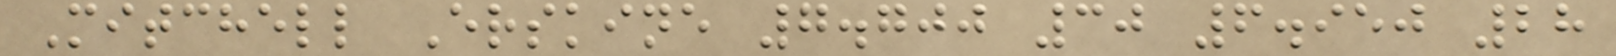Mitchell Erskine 7.700 30 6.950 28
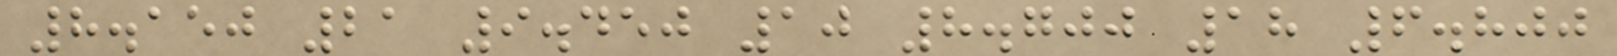8.150 21 9.450 10 8.700 18 6.800
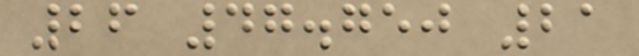26 47.750 21
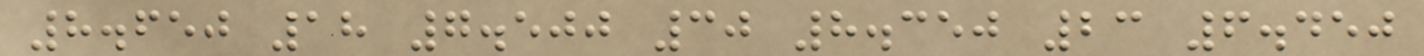8.650 18 7.500 30 8.350 23 6.450
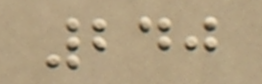240
